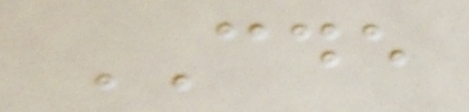CDE
